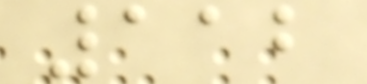112
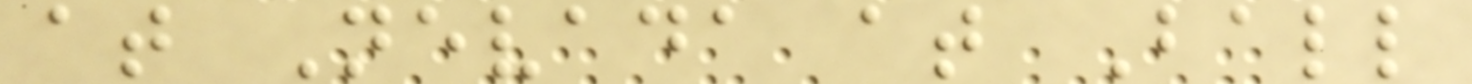at Nevada at Ball
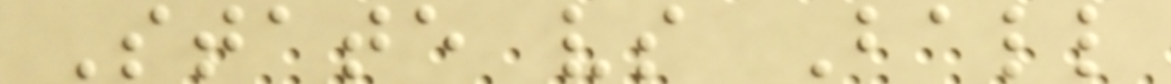State vs Ball
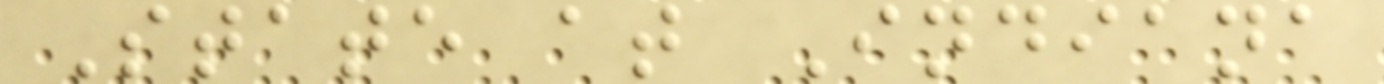State at Indiana
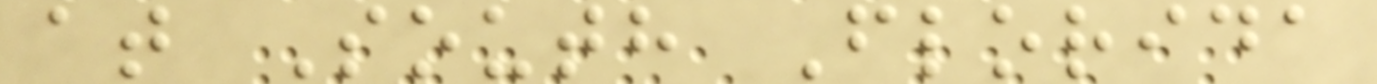at South Florida
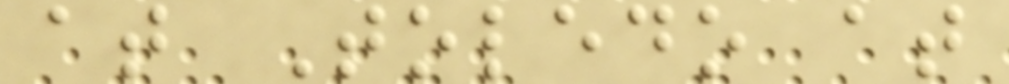at Toledo at
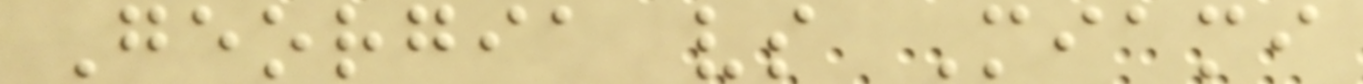Georgia vs Miami
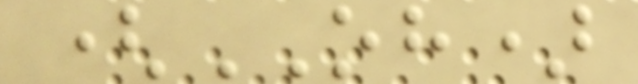(OH)
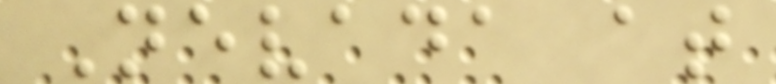Nevada at
